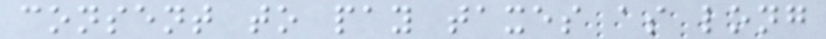consent to pay taxes as long
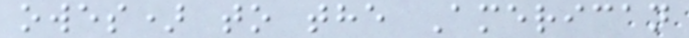owes) to the American
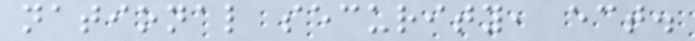national security, ect.
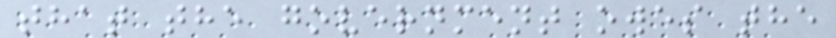that the government owes the
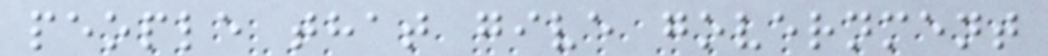people that give government
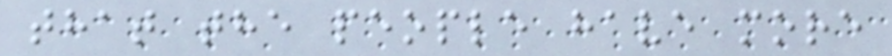that the people have more
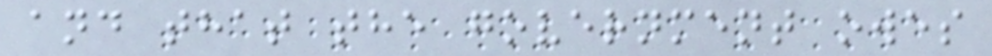and that the government owes
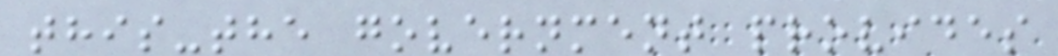this-the government provides
